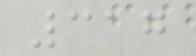317
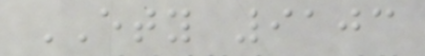ETY 9103
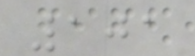101
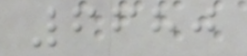6680
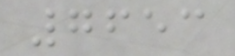7653
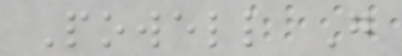Powell G
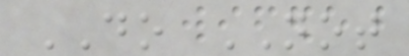DO NOT
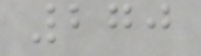270
